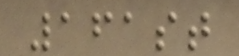161st
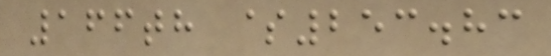166th $253.83
